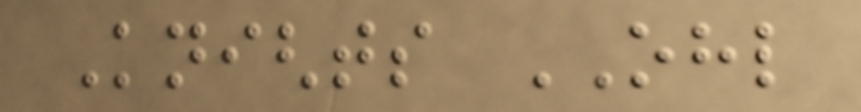Knights OHL
